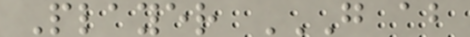Player G AB
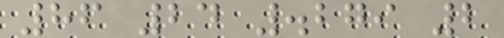86 24 .279 2
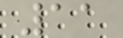11
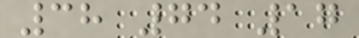38 74 17
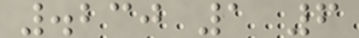.230 1 6
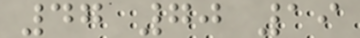47 70 19
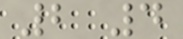2 4
